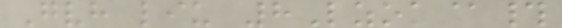Gvh liu 8Lzok@#
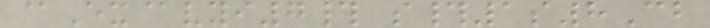@Ex@vyi7# s#1s8Cb
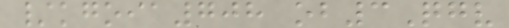/kgoia708 ob3Qgv
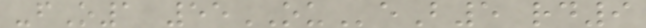-fO1 55OUeB5 rd9
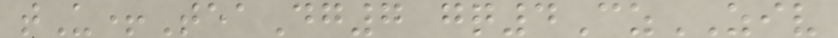tU+TeaDg7 gq4CzZIV
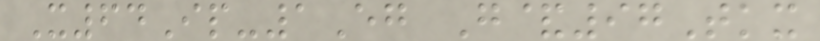X64Ip-1Eg G&97Tkx
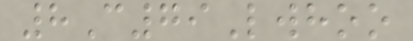8C79Lwhoo
